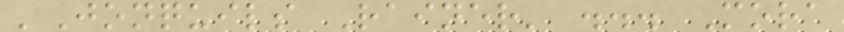'Jonquils Rainer' ... Mora
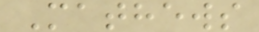Mathews
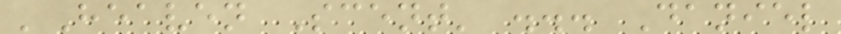'Heaven Scent' ... Daniel
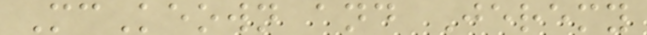McKeown and Jeremy
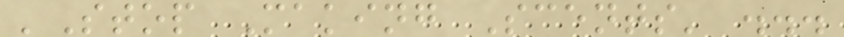'Stop Making Scents' ...
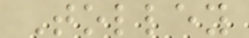Tolley
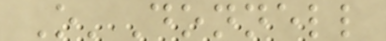O'Donnell
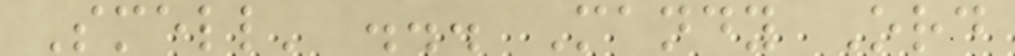Smell' ... Mandy Ord
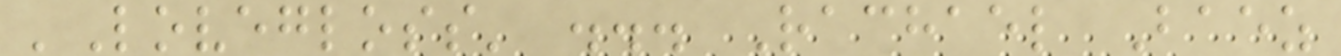'Lovegloss' ... Rachael Baez
